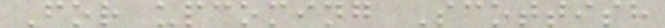For upcoming Scottish
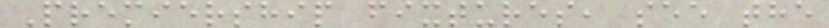Premiership fixtures, see the
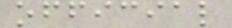official
